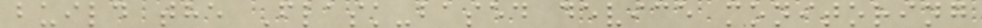build the Flask-based device monitoring
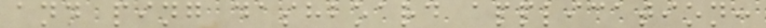and ping dashboard application:
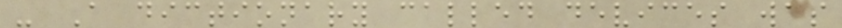- A dictionary called devices was
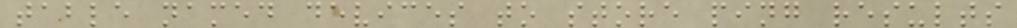table named devices to store ping results
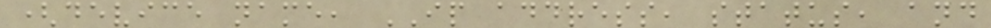(device name, IP address, status, and
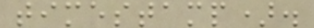timestamp).
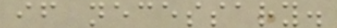if necessary.
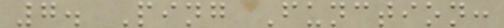7. Ping Function:
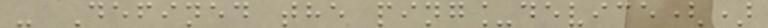- Defined the ping_device()
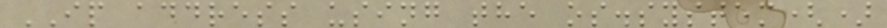IP address using the os.system()
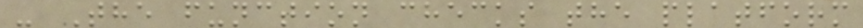- The function checks the platform
